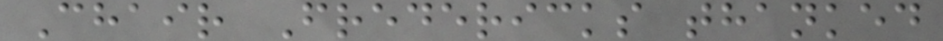Chair Fredericks thanked
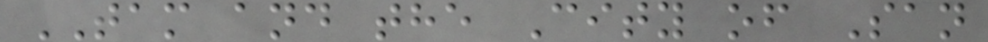TAM and the City of San
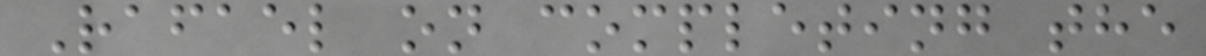Rafael on completing the
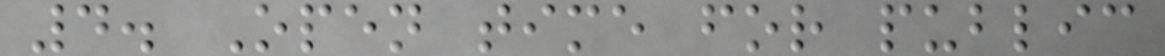4. Open time for public
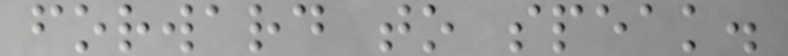forward to speak.
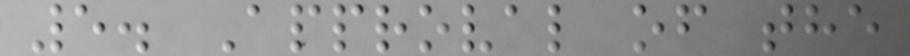5. Approval of the
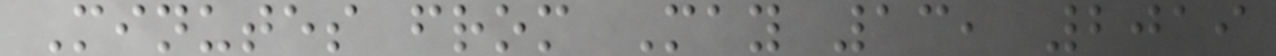Minutes from May 13, 2019
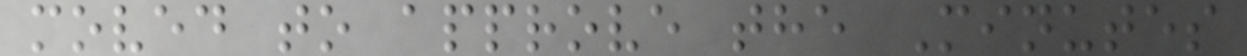moved to approve the Minutes
